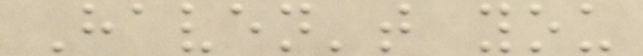Haven't you
